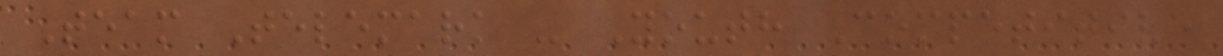Team Telemark - Youth Competitive
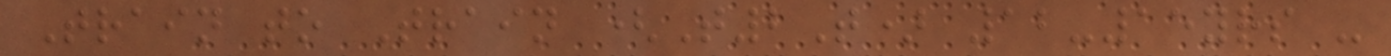Train to Train (T2T) 12-15yrs -
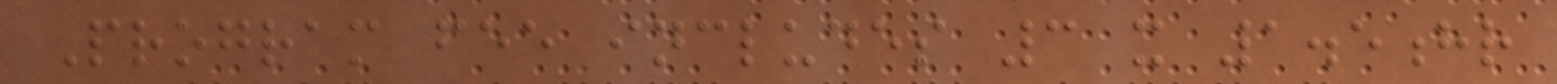Program fee includes 3 x 1.5hr
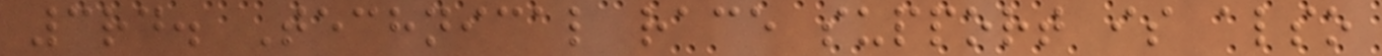3rd. Technical race support is also
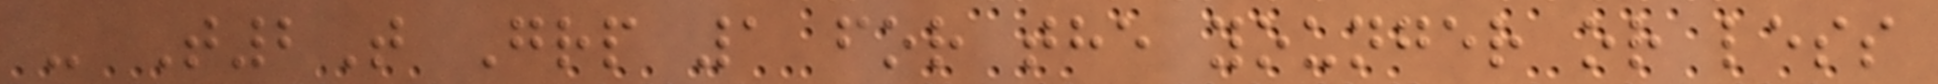- T2T Grp 1 for the younger or less
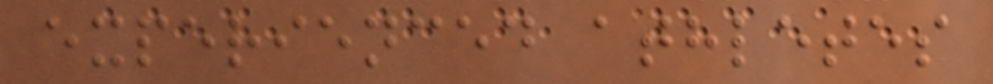experienced athletes
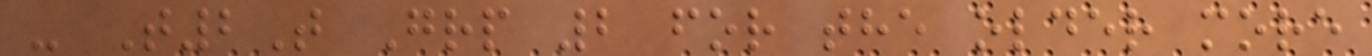- T2T Grp 2 for the older more
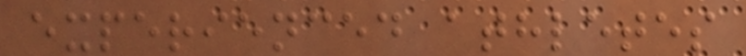experienced athletes
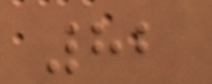82
